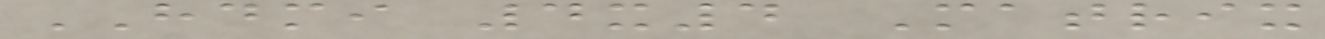HDMI 4x4 Matrix
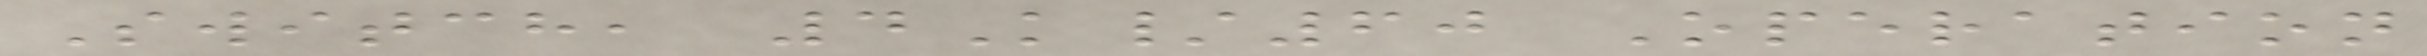Switch, 4K/60 Operation
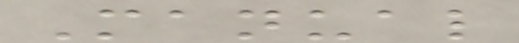Manual
